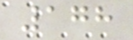178
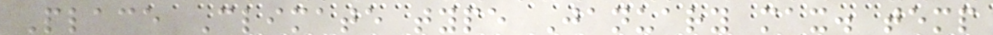Place Climate type January max. temp
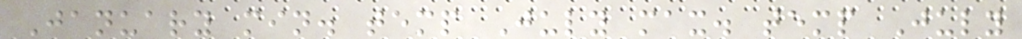January min. temp July max. temp July
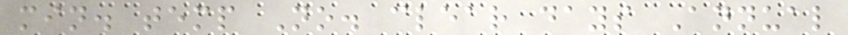min. temp No. clear days Annual
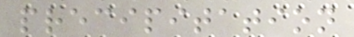precipitation
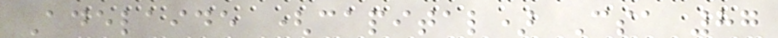Adelaide (capital) Csa 87
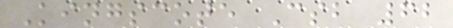Kingscote Csb 62
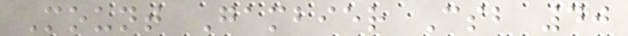Mount Gambier Csb 40
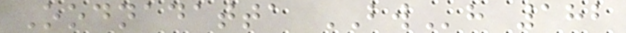Oodnadatta BWh 182
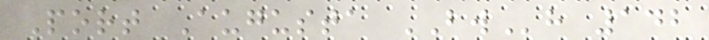Port Augusta BWh 142
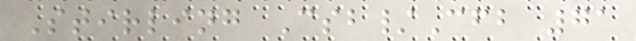Stirling Csb/Cfb 71
